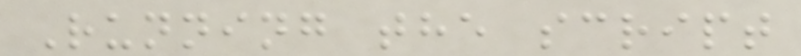Running the script
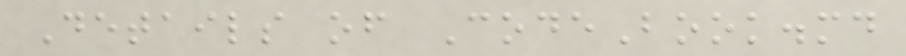Details of CodeBook.md
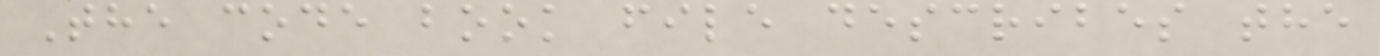The code book file describes the
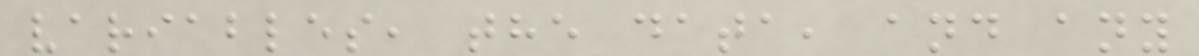variables, the data, and any
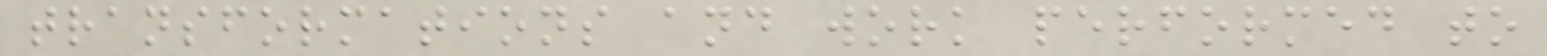transformations and work performed to
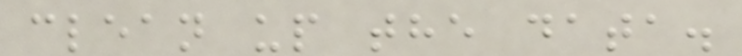clean up the data.
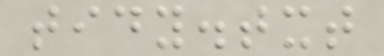tidy.txt
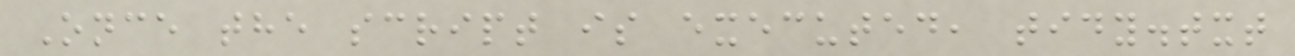Once the script is executed, tidy.txt
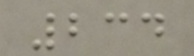234
